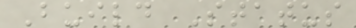Build Status
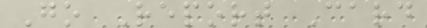Go Report Card
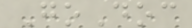GoDoc
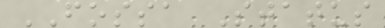FOSSA Status
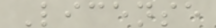License
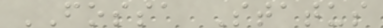FOSSA Status
